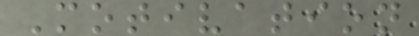Motivation
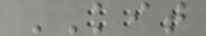KIT
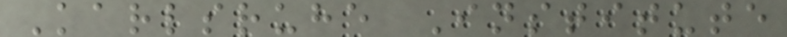Karlsruhe Institute
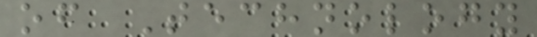of Technology
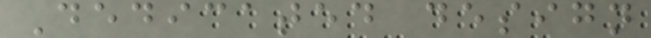Dedicated design
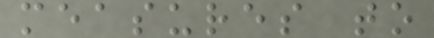measures to
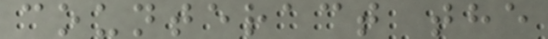counteract the
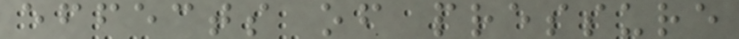effects of pressure
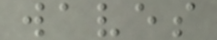waves
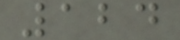124
